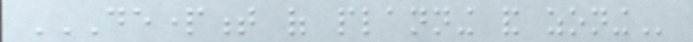DEPARTMENT OF PLANNING AND ZONING
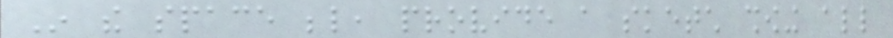In the space below, provide a sketch showing all
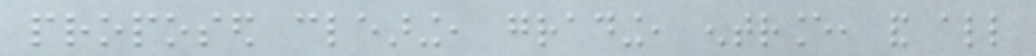proposed clearing, grading, entrance, and all
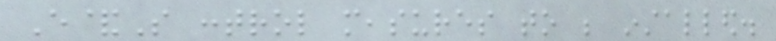E&S control measures to be installed.
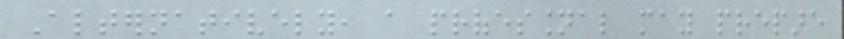Alternatively, a professional may prepare
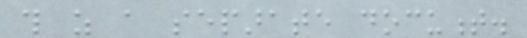this as a separate document.
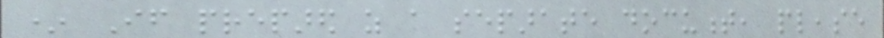* If prepared as a separate document, please
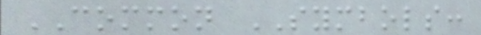COMMON SYMBOLS:
